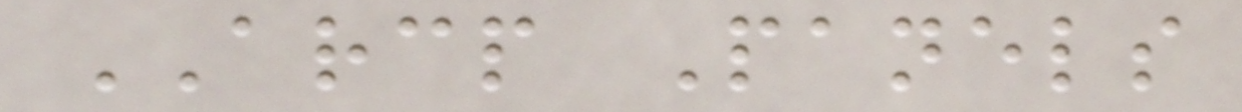ARCP Panels
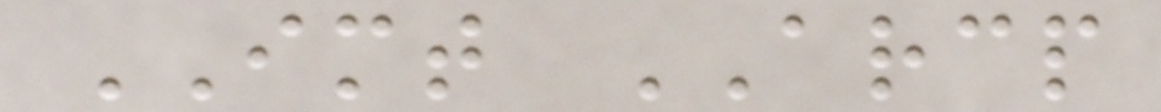IMT ARCP
